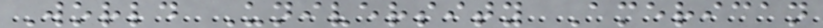World University American
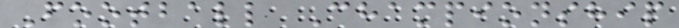Football Championship
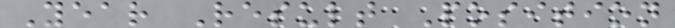Year Result Position
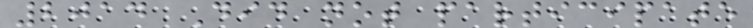2014 Did not participate
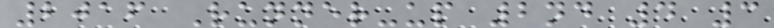2016 Runner-up 2nd 4 3
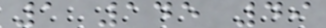1 145 49
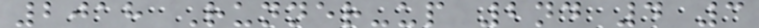2018 Runner-up 2nd 4 3
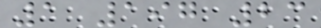1 197 23
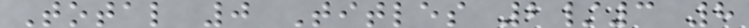Total 0 Titles 2/3 8
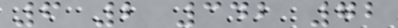6 2 342 72
